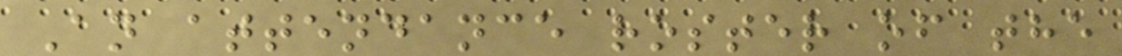An attendance roster of the
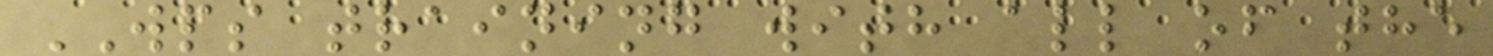WPS training with all of the
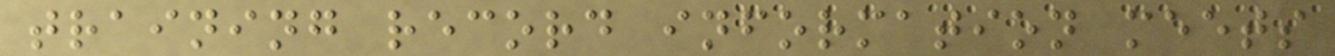training record information meets
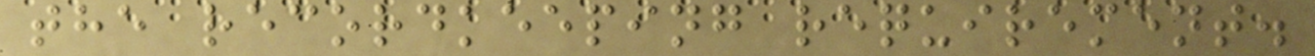the recordkeeping requirement.
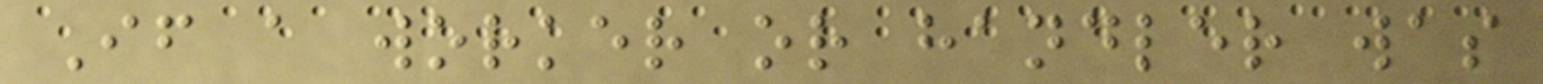If a worker or handler was
